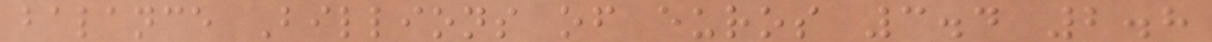balance Billions of euros 3.4 2.8
